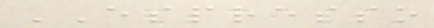ESPRESSO
